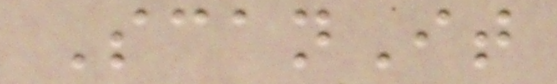ScanIt
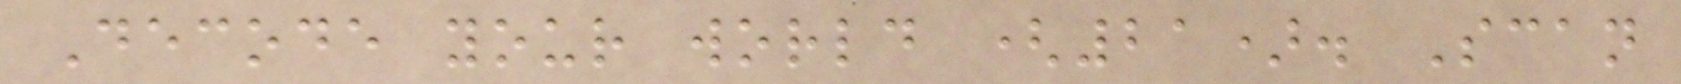Decode your world (21). Scan
